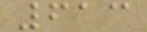613
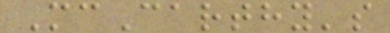McCarthy's
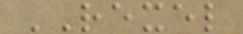REXEL
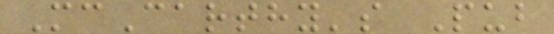McCarthy's Pub
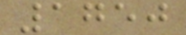1750
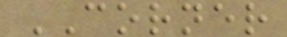CORNER
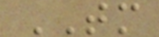TM
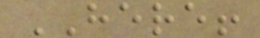HERE!
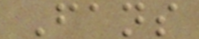Fans
